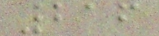216
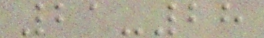21-28
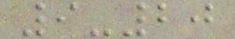9-20
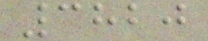3820
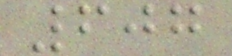607
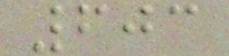603
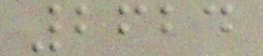2624
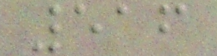516
